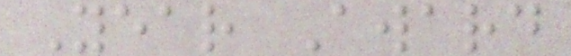Year Award
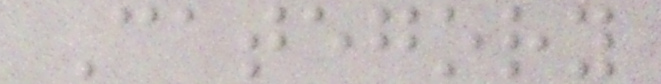Category
